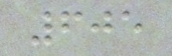605
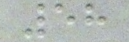58
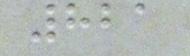821
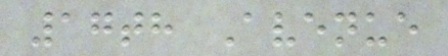17th Avenue
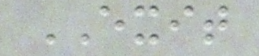EXIT
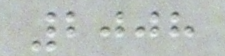2008
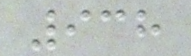938
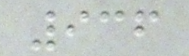936
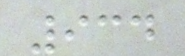934
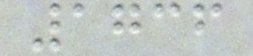1736
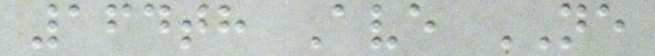164th Ave NE
